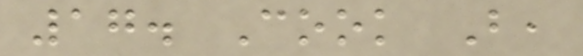17. Cook B,
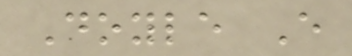Doyle E
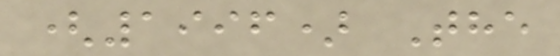(1996) The
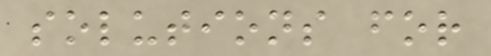solutions for
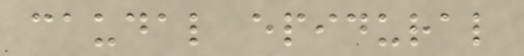caudal epidural
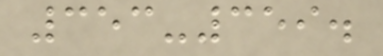353-359.
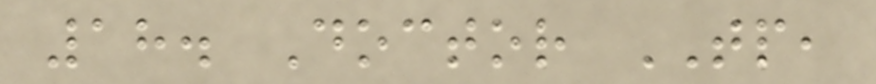18. Doctor TP,
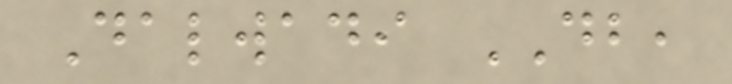Dalwadi DB,
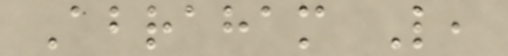Abraham L,
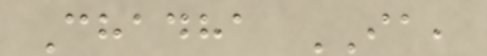Chadha IA,
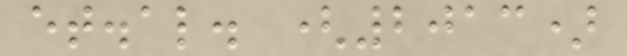et.al. (2013)
